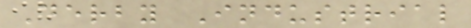Derby Industrial
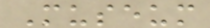Museum
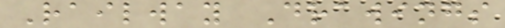Railway Drawings
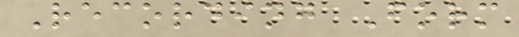Recording Form
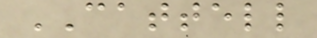CATTELL
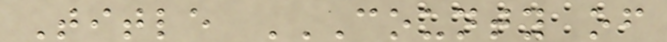Title COUNTY OF
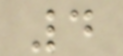4
